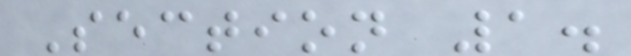Section 1.
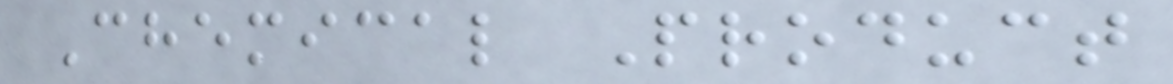Chemical Product
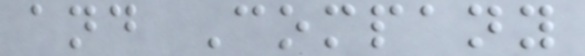and Company
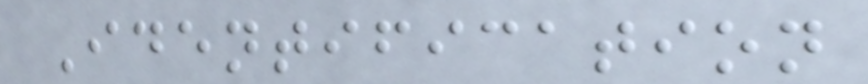Identification
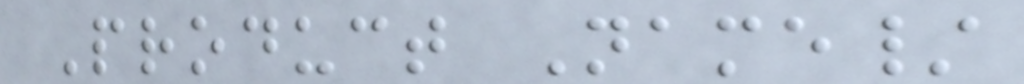Product Name/
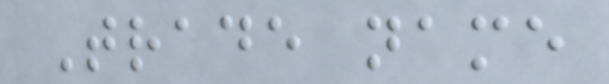Trade name
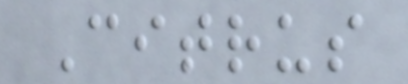Citrus
